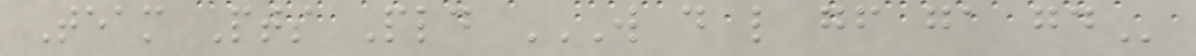Team Pts Pld W D L GF GA GD
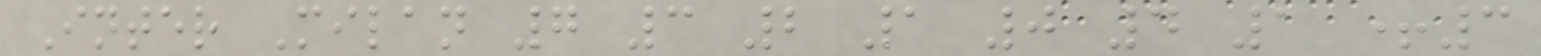Inter Milan 7 3 2 1 0 4 1 +3
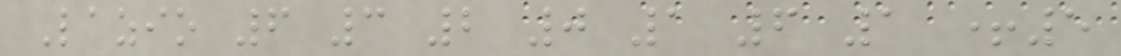Lazio 6 3 2 0 1 6 1 +5
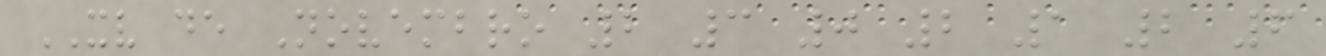XV de Novembro 2 3 0 2 1 2 6
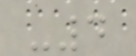-4
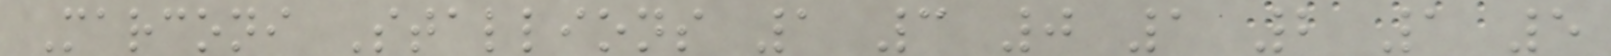Marconi Stallions 1 3 0 1 2 1 5
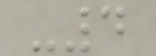-4
